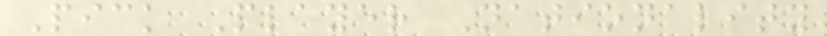Pick Player Nationality
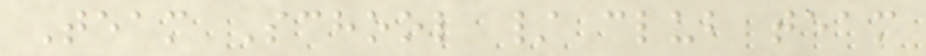Team School / club team
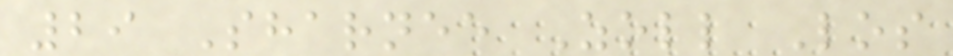29 Sharnee Zoll Los
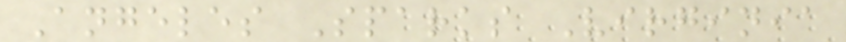Angeles Sparks Virginia
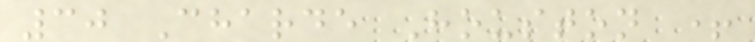30 Charde Houston +
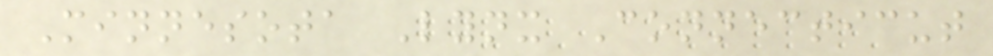Minnesota Lynx Connecticut
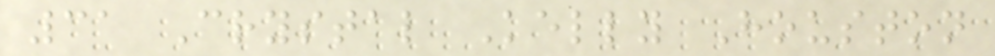31 Crystal Kelly Houston
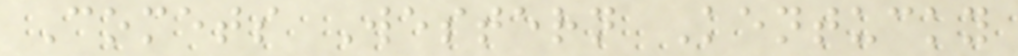Comets Western Kentucky
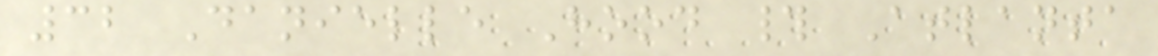32 Danielle Hood # Atlanta
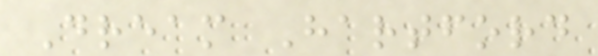Dream Hartford
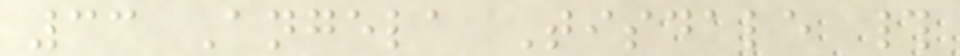33 Angela Tisdale #
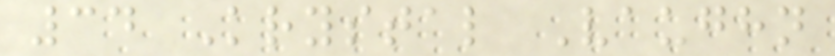34 Krystal Vaughn
